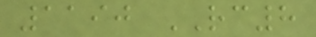1190 RC8
